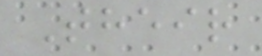Their
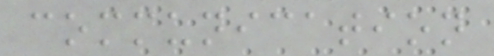communication
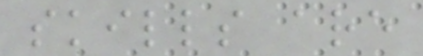skills are
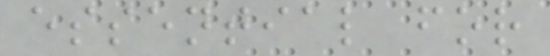essential for
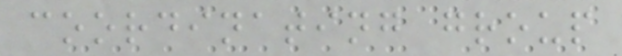coordinating group
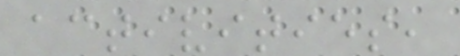activities,
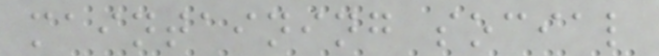maintaining social
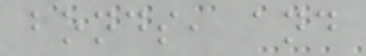bonds, and
